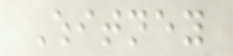Whitney
